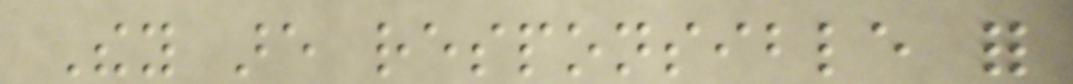They are responsible for
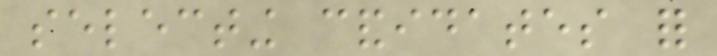selecting candidates for
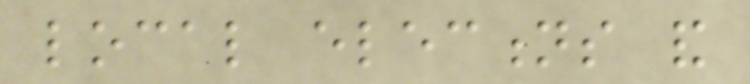local elections and
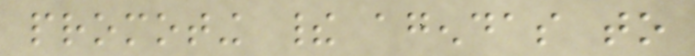promoting their agendas to
